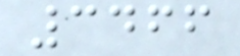3466
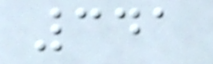341
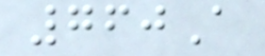760A
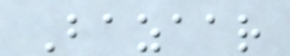Bazaar
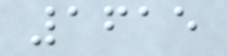1615
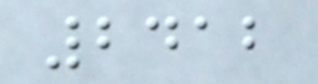2412
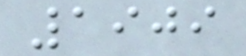1909
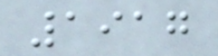1917
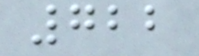722
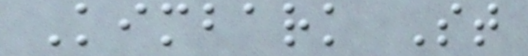Kimbark St
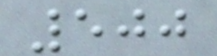500
